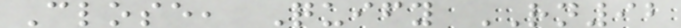Close, Quify RN92
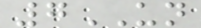7UN
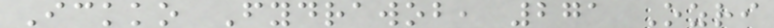Ickko Fydrawob, 271 Ozri
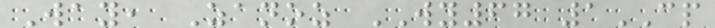Way, Zanoz WY67 1CP
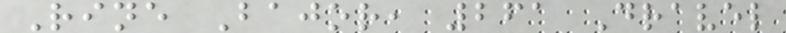Rine Bajor, 261 Dravel
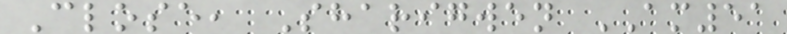Close, Sharigwen AM51
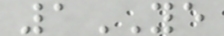1YE
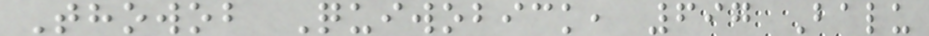Thowob Quiwobick, 697 Balu
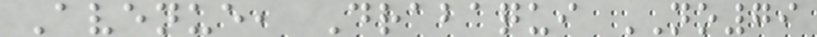Avenue, Drabaqui NO79
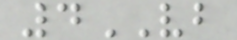4VB
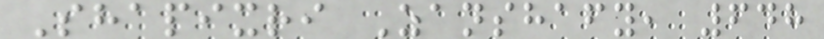Shapixri Zanshafy, 648
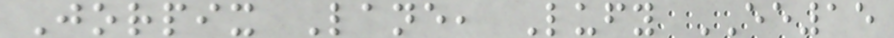Jorpix Lane, Lufy EE15
